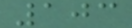103
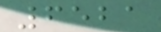6521
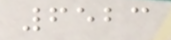6523
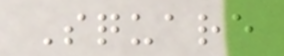Square
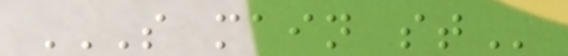S MAIN ST
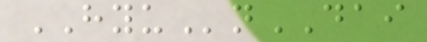HYUnDAI
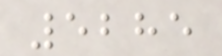5285
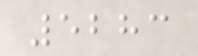5283
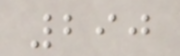290
